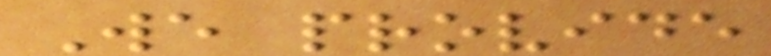We provide
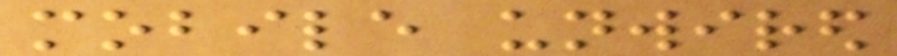mobile unwired
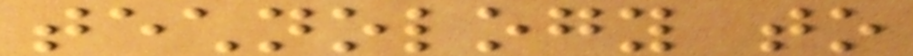technology to
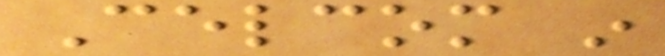Celcom in
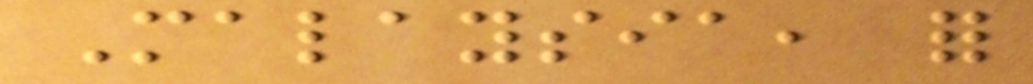Malaysia, for
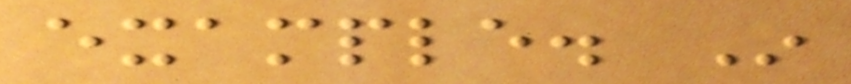example. In
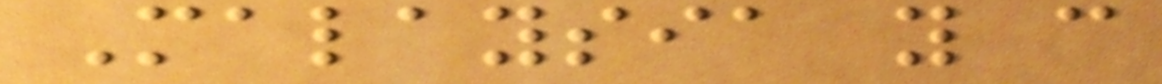Malaysia you can
